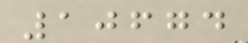10674
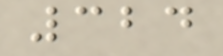324
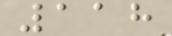118
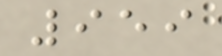959
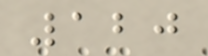120
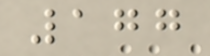177
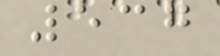537
